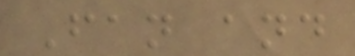Fan and
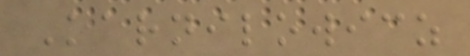Karnilowicz
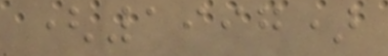(1997)
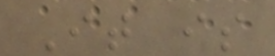It is
